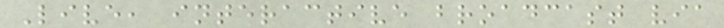Live, interactive broadcast via
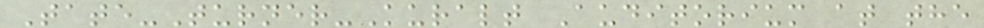Tate-Turner-Kuralt Auditorium at the
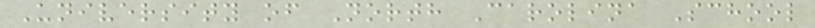University of North Carolina School
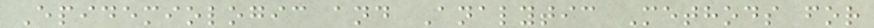Epidemiologic and Analytic Methods for
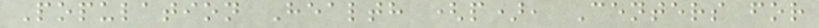Population Health (p), Centers for
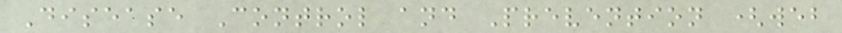Disease Control and Prevention (web
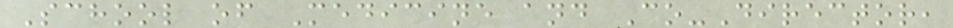School of Medicine and Co-Director,
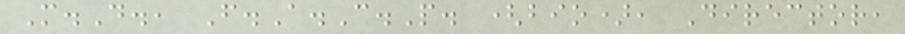M.D., F.A.C.P. (bio), Director,
